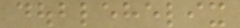doublehelix
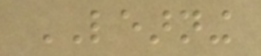LEARNING
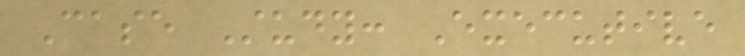Case Study: Executive
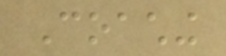Coaching
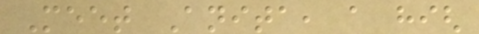Meet Anita, a high
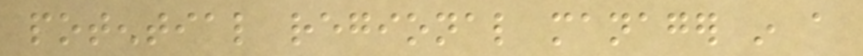potential regional manager in a
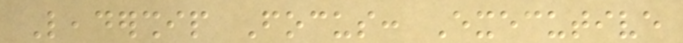Leadership Focus: Executive
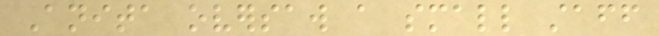Anita oversaw a small staff
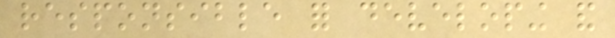responsible for developing and
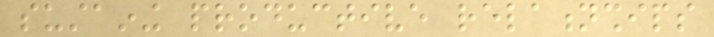sustaining productive relationships
